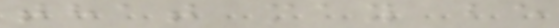that may be
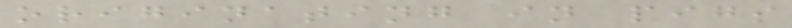originating in pigs
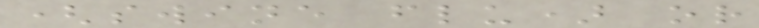(swine flu) or
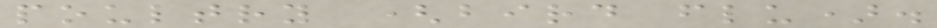poultry (bird flu).
